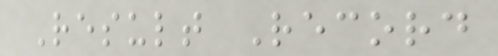Result Record
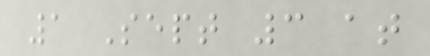1 Sept 3 at
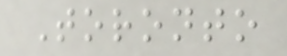Toronto
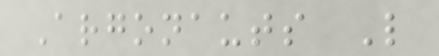Argonauts L
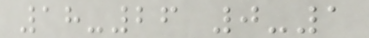18-26 0-1
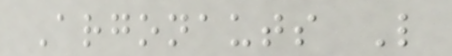Argonauts L
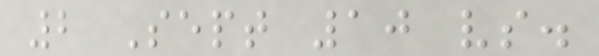2 Sept 10 vs.
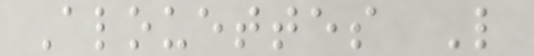Alouettes L
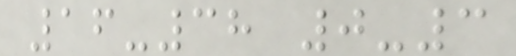16-38 0-3
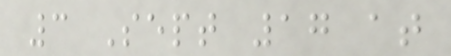3 Sept 17 at
